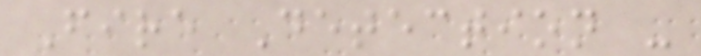Fire Detection -
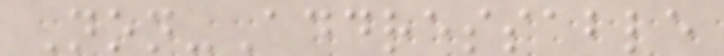Non-Addressable
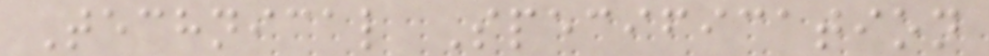Technical Specification
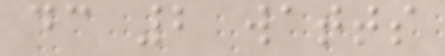dc 2 watts
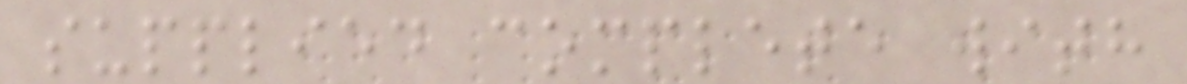supplied complete with
